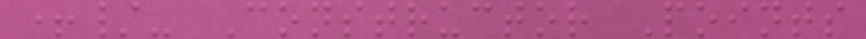+/- Constructor Points
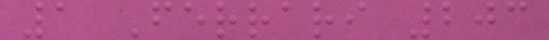1 Ferrari 203
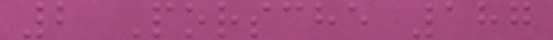2 Porsche 187
